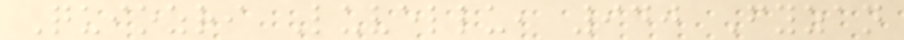Quiozri Luvellu, 940 Fyzan
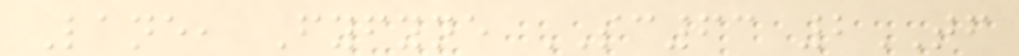Lane, Fyfyne SC63 2TF
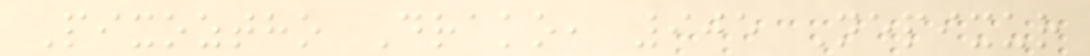Pixoztho Drako, 905 Nepixur
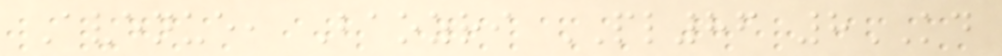Avenue, Baozri PL86 8KD
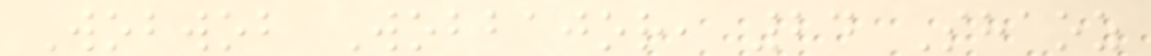Wobwob Wobbajor, 24 Shaoz
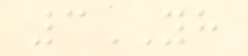3YH
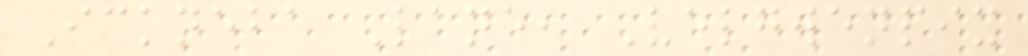Ickneba Lane, Velgwenpix
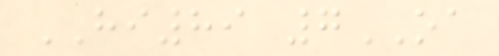HI89 7OA
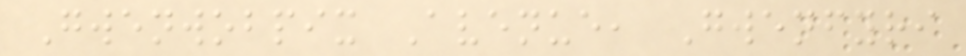Gwenwobpix Avenue, Gwenfyri
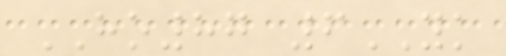HO87 6YK
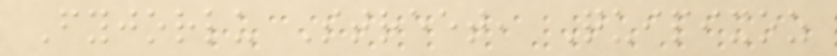Fyjorlu Street, Quipixoz
